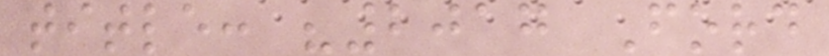title: "2017 Ford
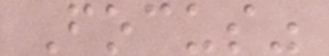Focus"
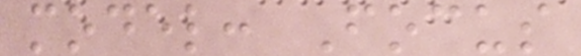model: Focus
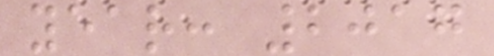year: 2017
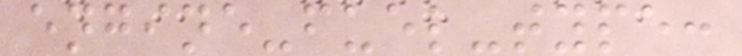engine-fuel-type:
